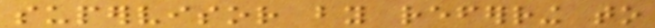supervisor by referring to
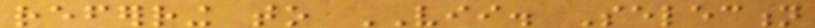referring to VII. Selection
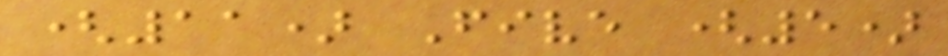(11) Five (5)
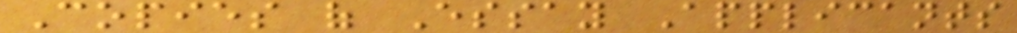Copies of Essay Applicants
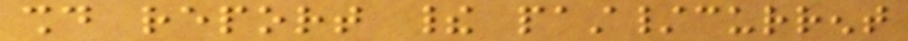should report their past/current
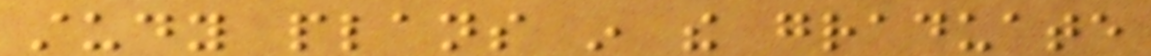study plans in the graduate
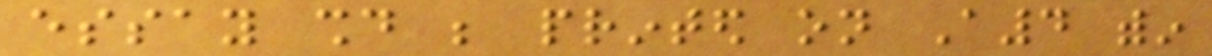essay should be printed on A4 within
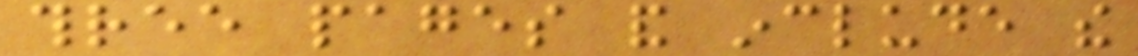three pages and include the
